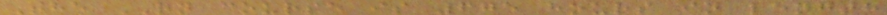The RN course is 675 hours in length
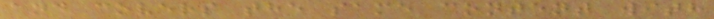and covers the same content with
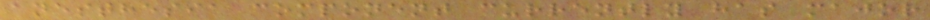anesthesia component currently has major
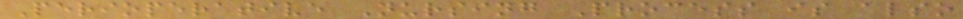Perioperative Nursing Process is also
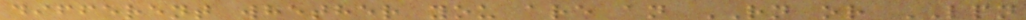different whether you are an RN or LPN
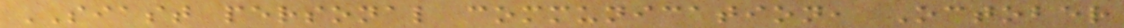SIAST personal communication, October
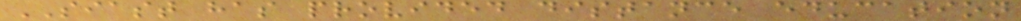SIAST has provided distance education
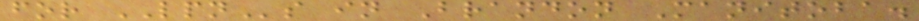for LPNs in Brandon Manitoba.
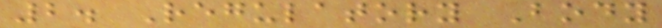2. Regulatory Body
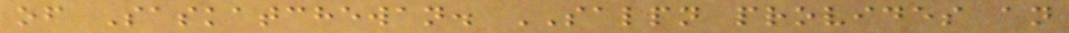of Saskatchewan. SALPN provides an
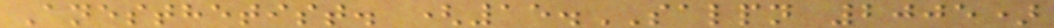Anesthetist. (15.SALPN 2005)
